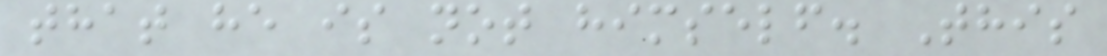that he is not himself. This
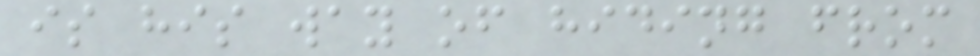is his way of hiding from
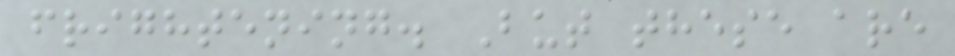frightening. But these are
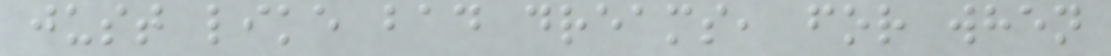just like bad dreams, for when
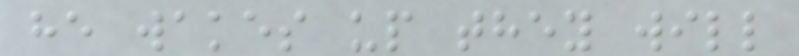he wakes up they will
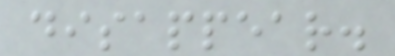disappear.
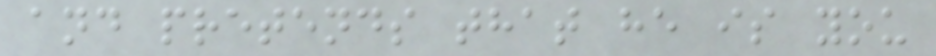and pretends that he is you
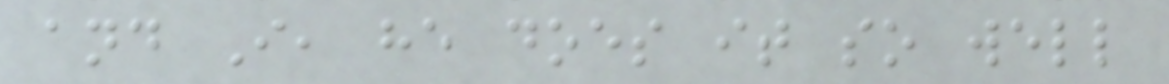and I, he does it so well
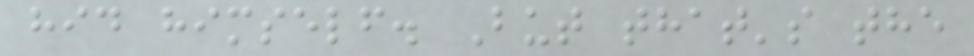hid himself. But that's the
